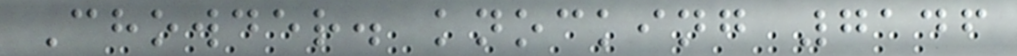Chowder. knocking 7146
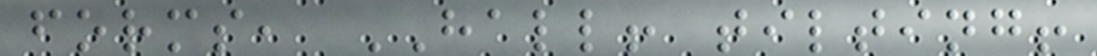forms, HALL! tilting!
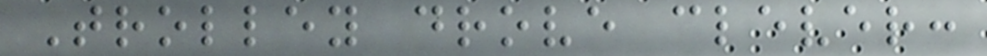Trolley drove clever:
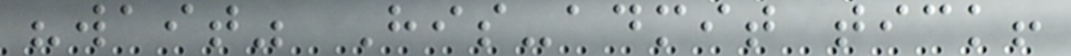"wait" His-admit tick!
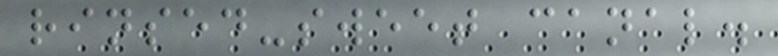rinsed-sweet canal.
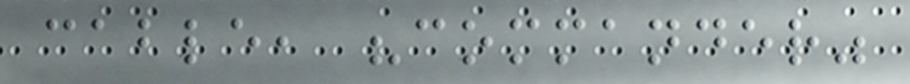cable, "commander"
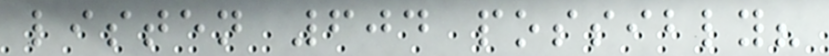listen 604 possibly?
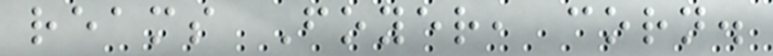reams Foyer, corn.
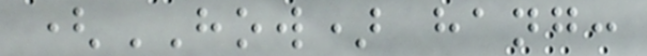(HOW) hang:
